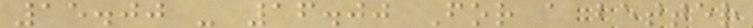15.00 - 16.00 For a better
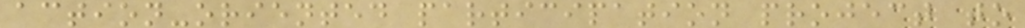action-oriented participation project to
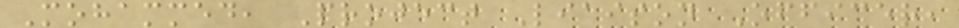Mohammed, Project Liaison Officer,
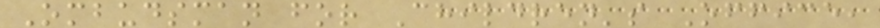Ombudsman for Children's Office,
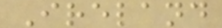Ireland
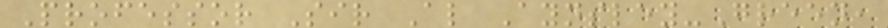Professor Sir Al Aynsley-Green,
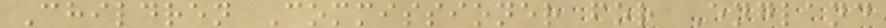Children Commissioner for England
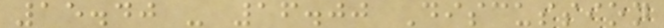15.40 - 16.00 Discussion
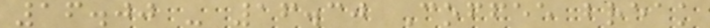16.00 - 16.30 Coffee break
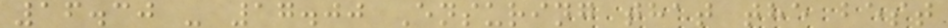16.30 - 17.00 Ensuring that the best
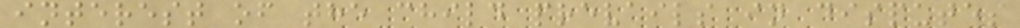interest of the child prevails in disputes
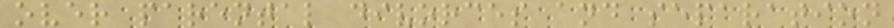over parental divorces and separation
